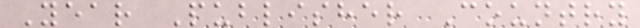Year Publisher Country
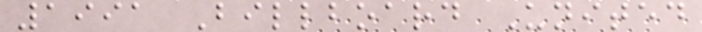1991 Billboard United
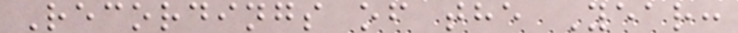Recordings of the Year:
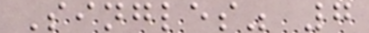Singles" 7
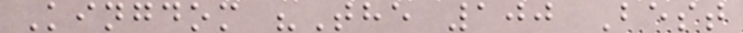Kingdom "The 100 Best
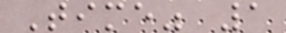Time" 1
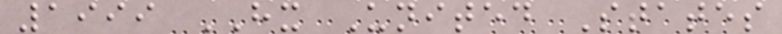1999 HX United States
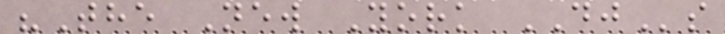"The New York DJs
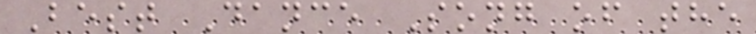Best Dance Song of the
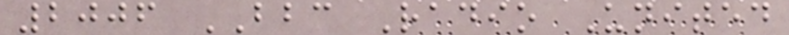2006 BBC Radio United
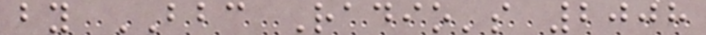by BBC Radio's 2008
